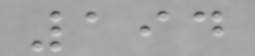194
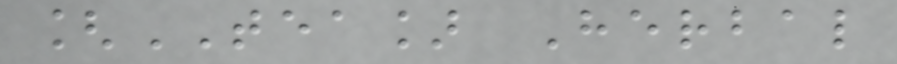[TEA] Herbal
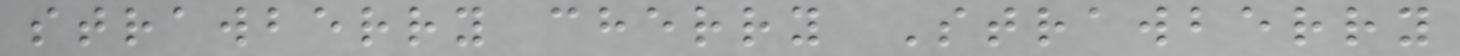strawberry cherry Strawberry
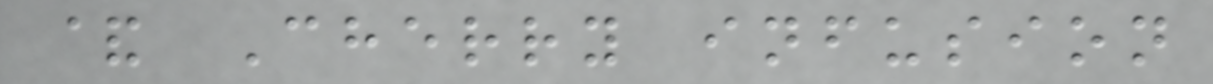& Cherry infusion
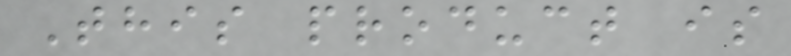This product is
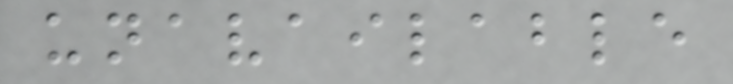unavailable
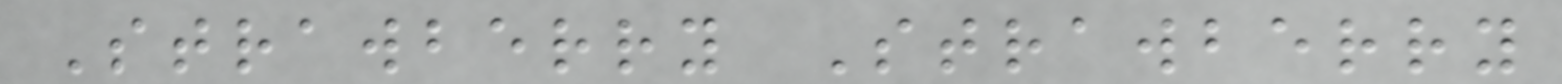Strawberry Strawberry
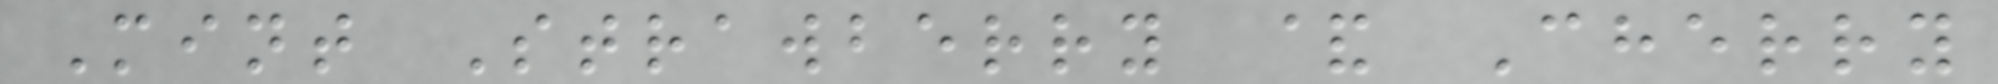Mint Strawberry & Cherry
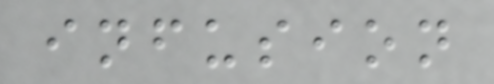infusion
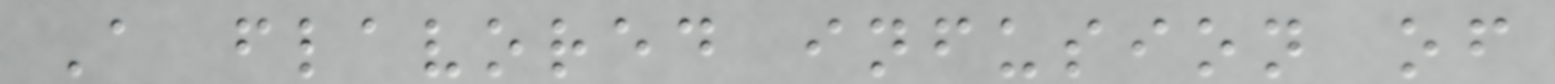A flavored infusion of
